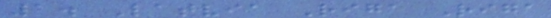1. Latvia Riga Riga
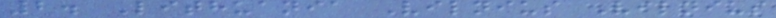2. Lithuania Vilnius Vilnius
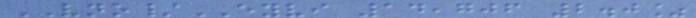VNO/EYVI 14,706 2.0%
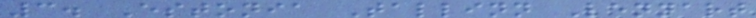3. Estonia Tallinn Lennart
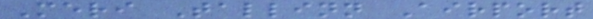Meri Tallinn Airport
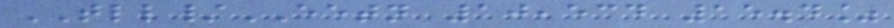TLL/EETN 10,534 15.4%
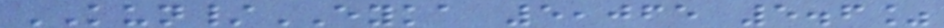KUN/EYKA 5,065 5.6%
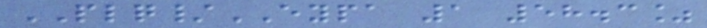PLQ/EYPA 1 58.3%
